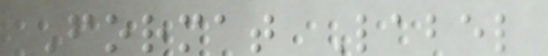Format Label
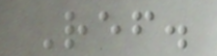Ref.
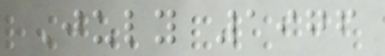July 1976
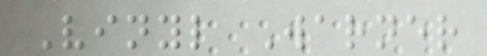Vinyl Warner
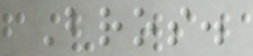Bros.
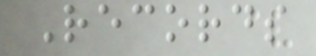Records
